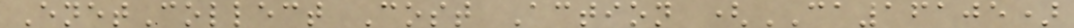EnetCollect Cost Action (CA16105)
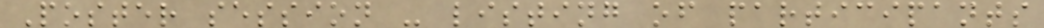Poster session - listing of participants
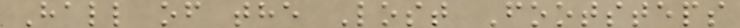Hall of the Lost Footsteps
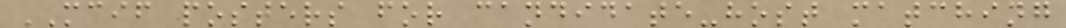MCIF posters for candidate-host matching
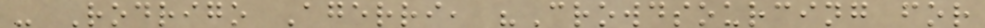- Rodrigo Agerri, "Crowdsourcing for
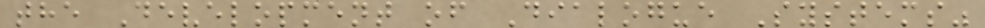the Development of Dialogue Systems"
